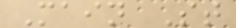Main St
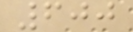600
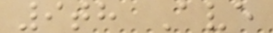9th Ave
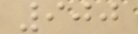900
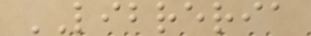LIBRERIA
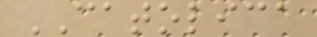CATOLICA
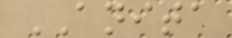ANITA
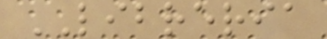LIBRERIA
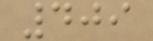409
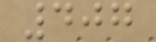407
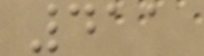411
